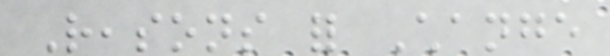Reasons for Change
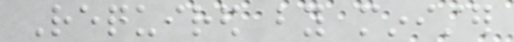Required by minister
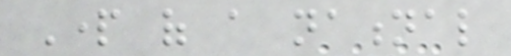Part of a national
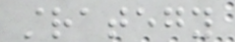strategy
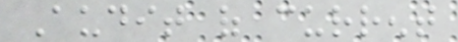Audit of current
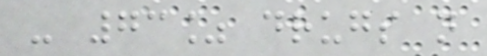- 73% drugs not
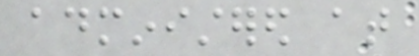administered at
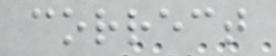correct
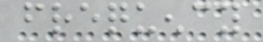frequency
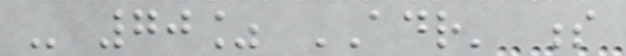- 70% ADR' s
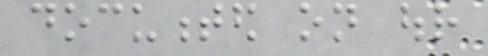documented on our
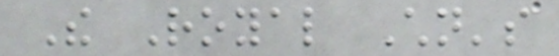The Royal Children's
